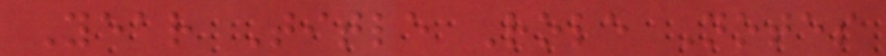Year Title Role Notes
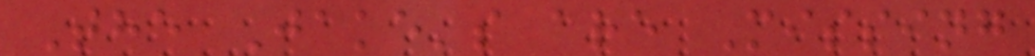The Jake's are Missing
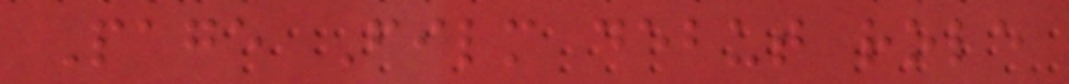Page Film debut role
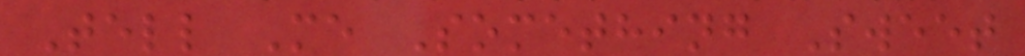Tell Me Something Sweet
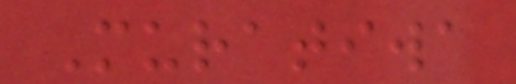Muratiwa
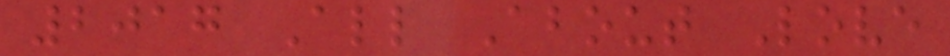2017 All About Love
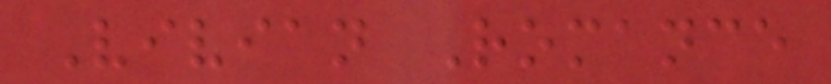Vivian Romance
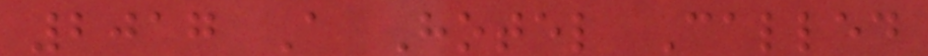2017 A Hotel Called
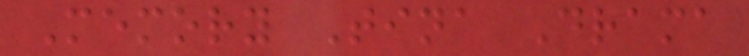Memory Tina Drama
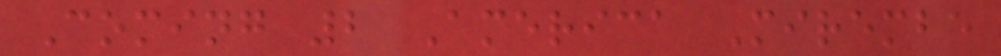Coming 2 America Mirembe
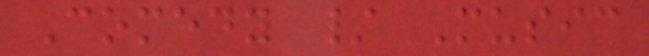Comedy / Music
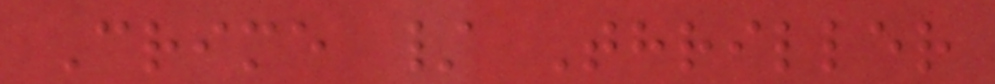Crime / Thriller
